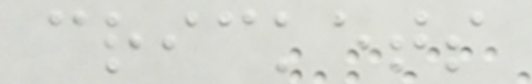crickets
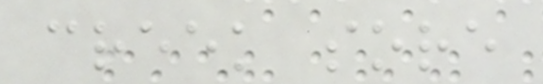creek sore
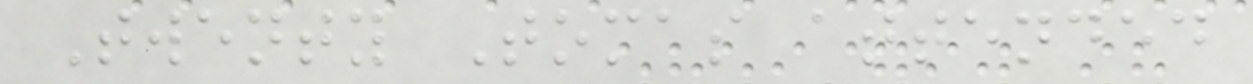Twenty Tomas attended
